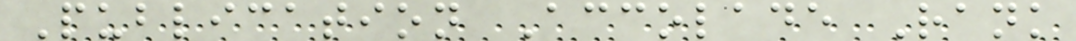Publication Accolade Rank
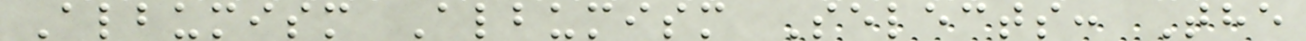Albumism Albumism Selects: The
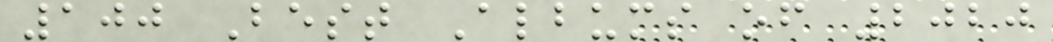100 Best Albums of 2020
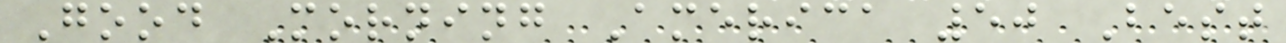Good Morning America 50 Best
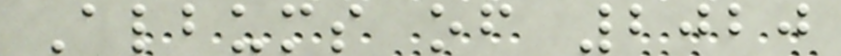Albums of 2020
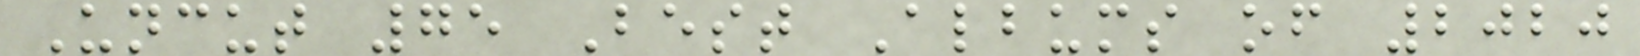Uncut 75 Best Albums of 2020
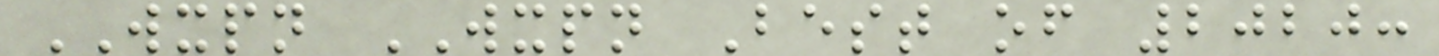WXPN WXPN Best of 2020:
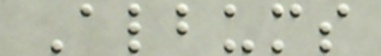Albums
